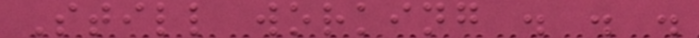Still working . . .
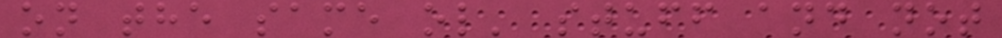on the same ol' stuff and not
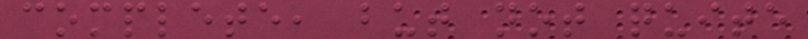complete, but not quite
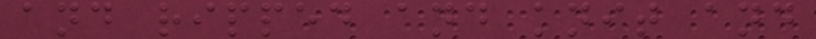and ripped and knit and
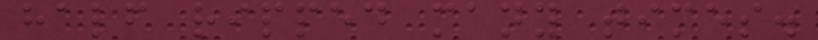half ripped many times.
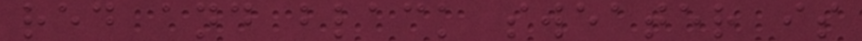red and black sweater is
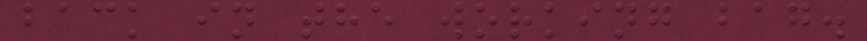back in the working bag.
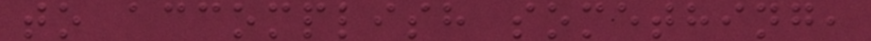to accomplish something,
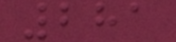281
